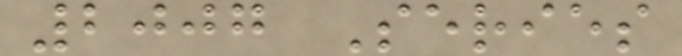2007 Series
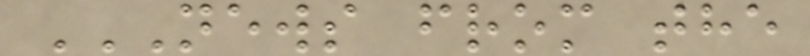NEWS FROM THE
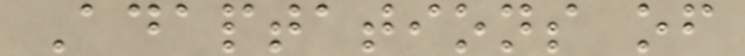Adaptations of
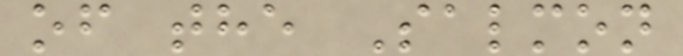of the Salmon
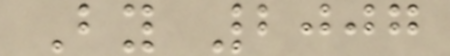By 2007
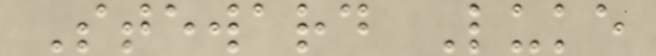Steward Luke
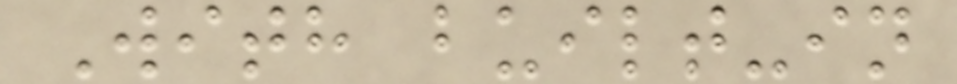With built-in
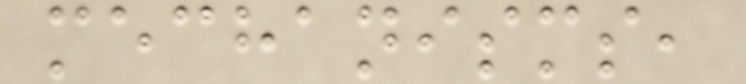mechanisms,
